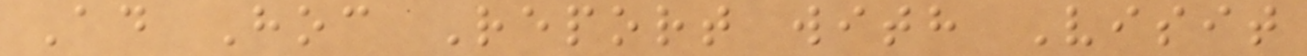Ad Hoc Report with Visit
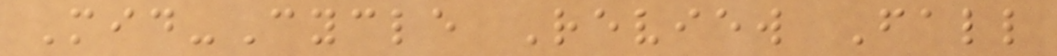Mid-Cycle Review Fall
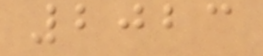2023
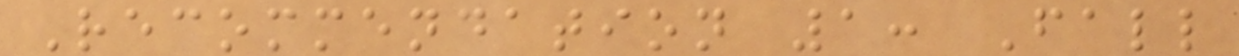Recommendation 1: Fall
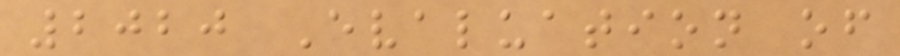2020 Evaluation of
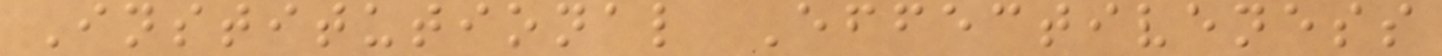Institutional Effectiveness
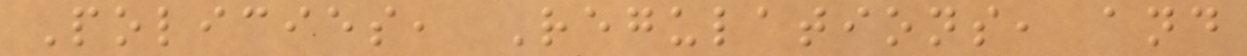Policies, Regulations, and
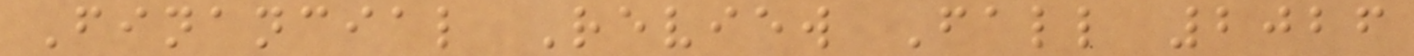Financial Review Fall 2026
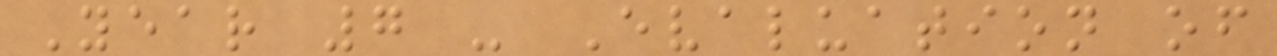Year 7 - Evaluation of
